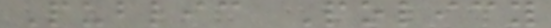Public Policy
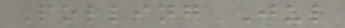Polling Jul
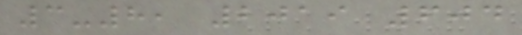3-8, 2019 604
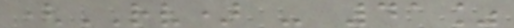(RV) - 41%
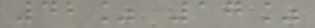42% 17%
